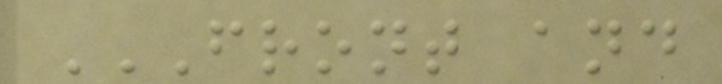FRONT AND
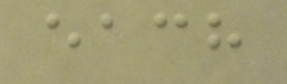each
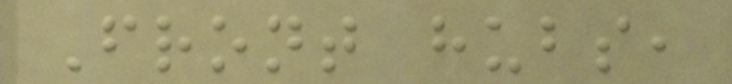Front hubs,
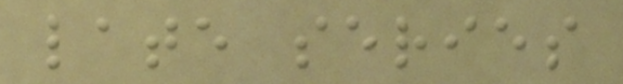late series
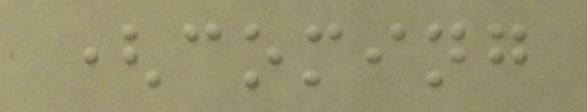(coming
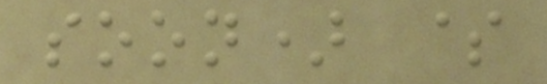soon) $
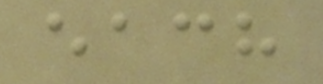each
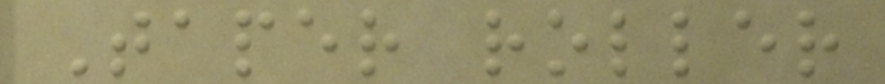Taper roller
